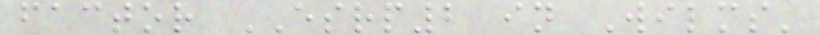factor ESRP2 in Wilms'
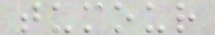tumour
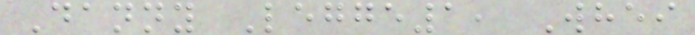Danny Legge1, Whei
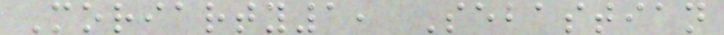Moriarty1, Sebastian
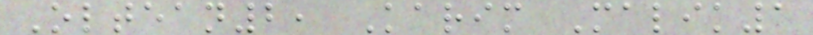Oltean2, Karim Malik1
